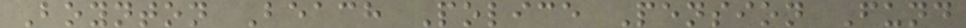Boynton Beach Police Pension Fund
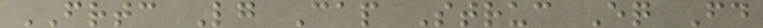FRTC Lg Cap Struc Eq Fd
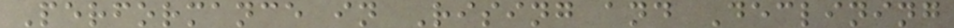Performance in Rising and Declining
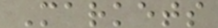Markets
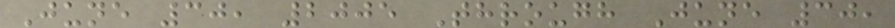June 30, 2005 Through June 30,
